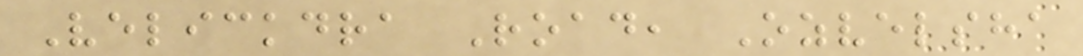Velickdra Road, Ozvelsha
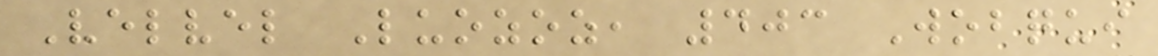Velvel Luozoz, 403 Wobqui
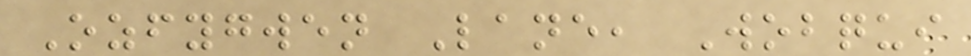Ozfygwen Lane, Wobqui
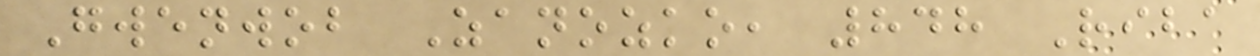Gwenwob Zanozko, 848 Riba
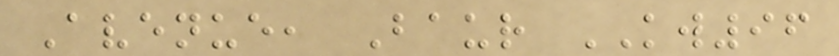Avenue, Baur KW96
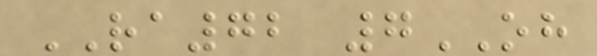RA72 7OH
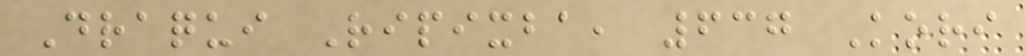Draqui Ripixba, 637 Kori
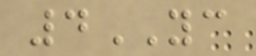4YC
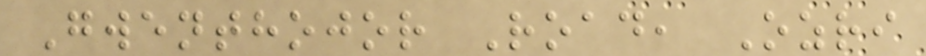Gwenthojor Road, Ozri
